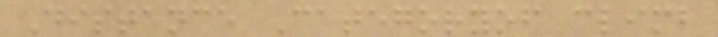Distance Categoryof climb
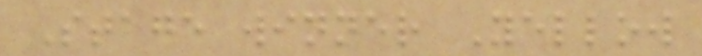Stage winner Yellow
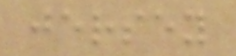jersey
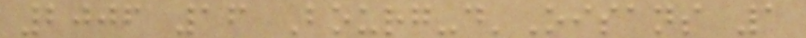2006 16 Bourg-d'Oisans 1
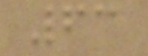63
